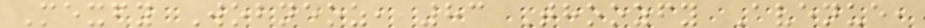Mexfy Wobneoz, 83 Thoozfy Avenue,
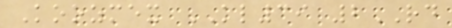Koozmex KL39 2RD
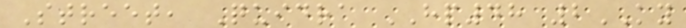Street, Quidra HP48 2KY
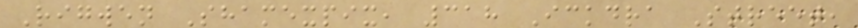Rigwen Shamexpix, 318 Ickdra Street,
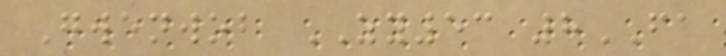Gwenwob ZY53 8FA
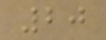20
